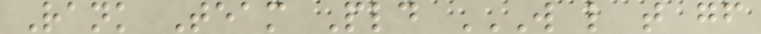Rank Team Pld W L T GF
